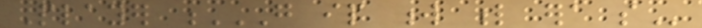Player G IP W L ERA SO
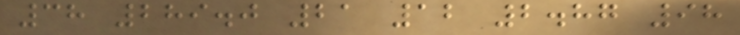38 289.0 21 12 2.87 98
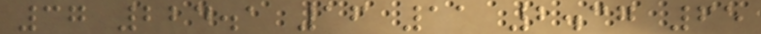37 224.1 16 11 2.37 65
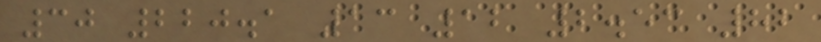30 220.1 13 12 2.53 82
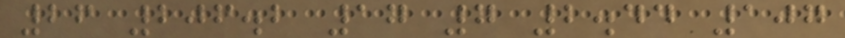26 206.2 17 7 2.44 107
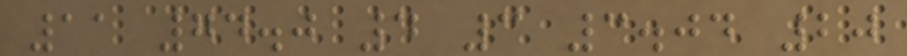11 74.0 4 3 3.04 20
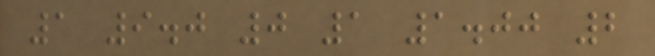1 9.0 0 1 1.00 2
